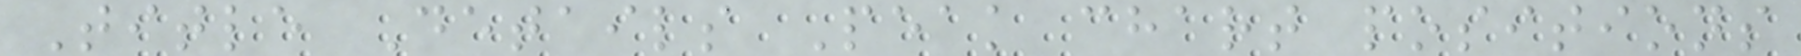Title Details Peak chart positions
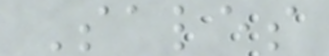Sales
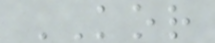KOR
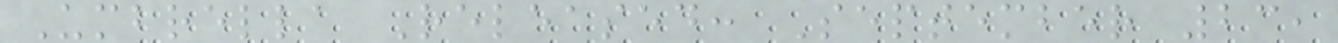Umbrella Released: September 23,
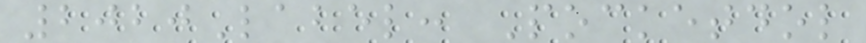2020Label: Pocketdol
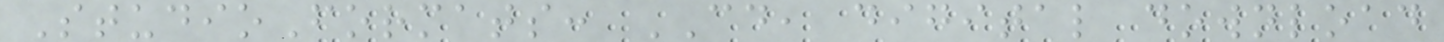StudioFormats: CD, digital download
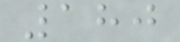180
